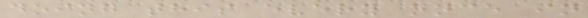doing this every once in
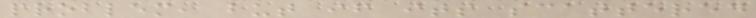problem, but if its scattered
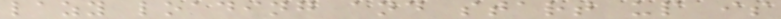lazy loading and start up is
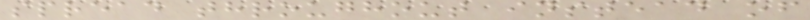spread throughout instead of
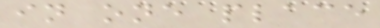in one place
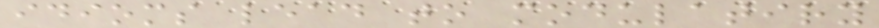idioms lead to modulatiry
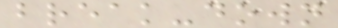break-down
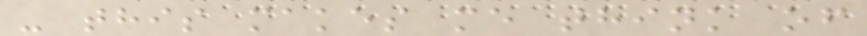- this makes me think of
